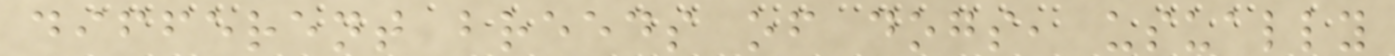different breeds of dogs, usually
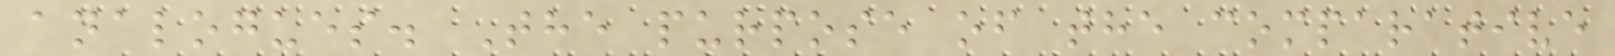analogues. The purpose of the comparative
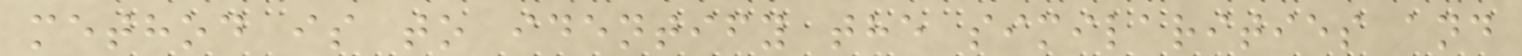method is to identify the similarities and
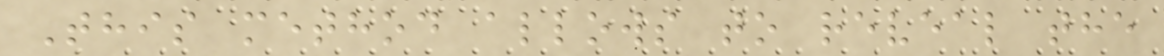This method allows to reveal the
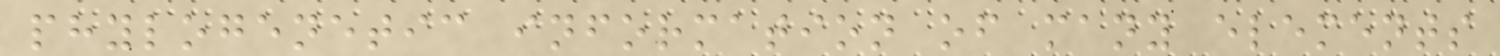phylogenetic information of many elements
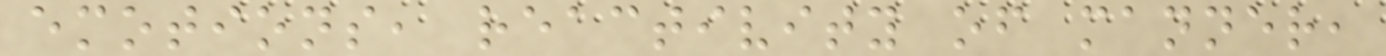emotions, reactivity of manner,
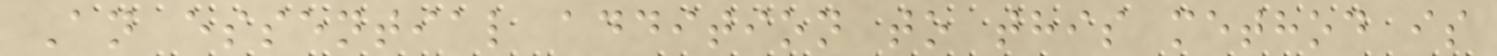An essential addition to this method is
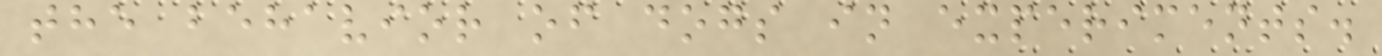the behavior of dogs in experiments.
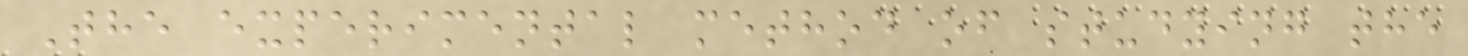The experimental method of studying the
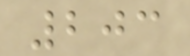203
